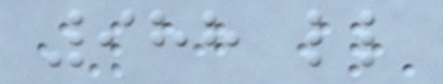988 ll
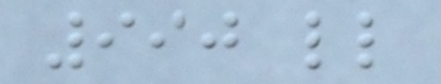990 ll
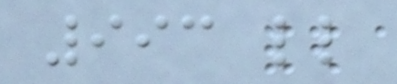993 ll
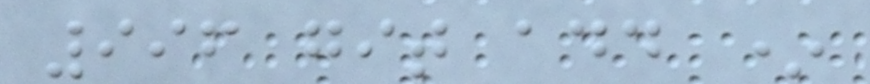996 git add *
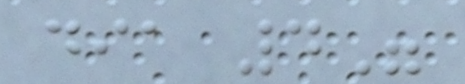dia 4"
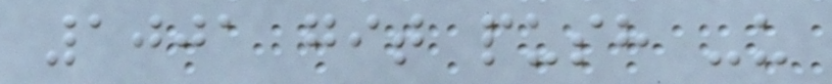1001 git push -u
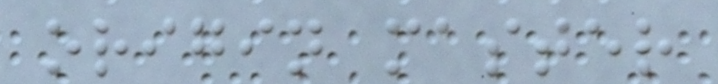origin master
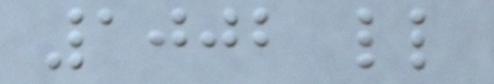1002 ll
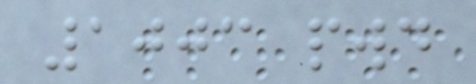1003 pwd
